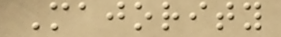Majority
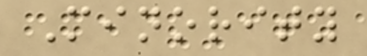Minority
